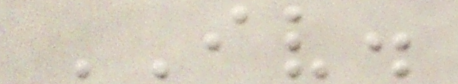IV.
